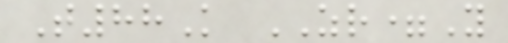T88K ZR=Y
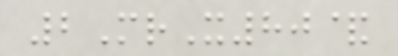2MrX80&
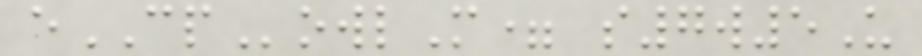eCPowlM= s7w5U
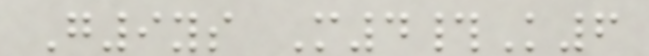G9ys M4#K6
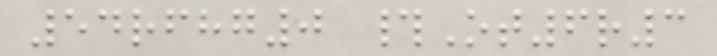54rfhg0 #Ot6r3
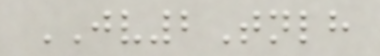JV2Tnlh
